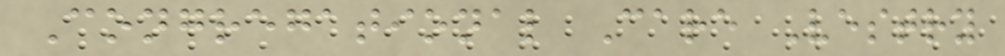Congregational Care Vestry
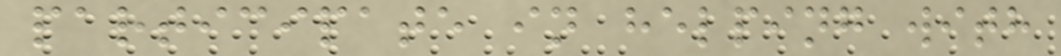participate in helping with
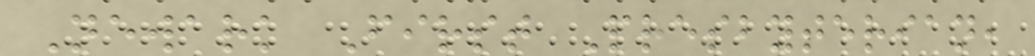Newark First Presbyterian,
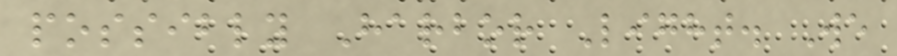possibly Harbor Light. We
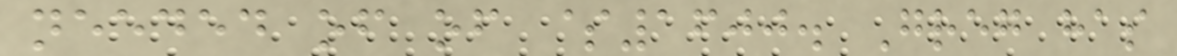needed of of $1600. Greg has
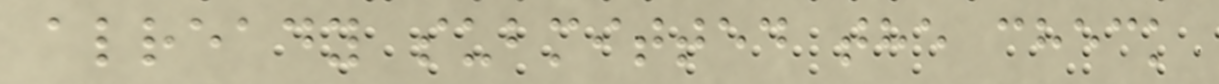already submitted the check
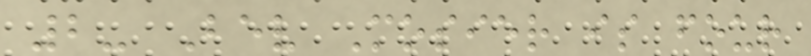2- Bev Mosier is four
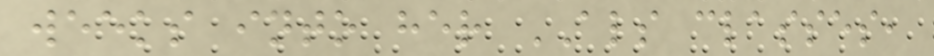weeks into her ALS classes,
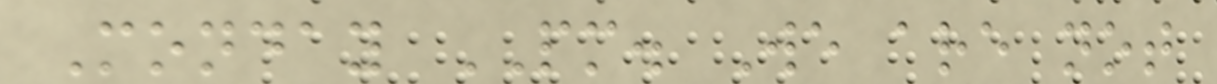Monday PM. We are not
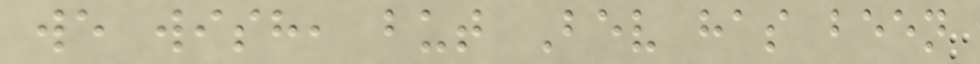we wish, but Bev has been
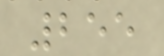255
